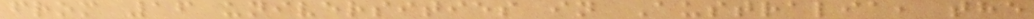from 16 universities in Australia, the
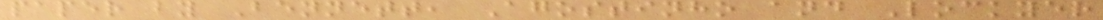paper by Bennett, Agostinho and Lockyer
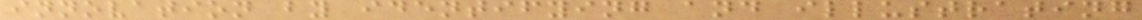innovation by identifying and illustrating
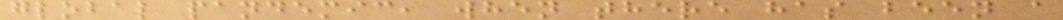global pandemic, when there has been a
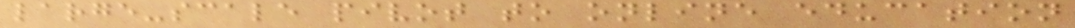large-scale pivot to online education
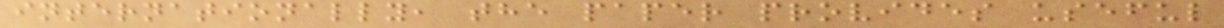internationally, the paper provides useful
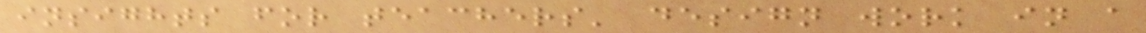insights for teachers' design work in a
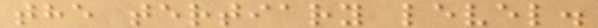the tertiary level.
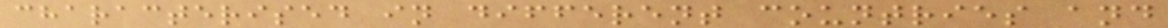characterised in different countries and
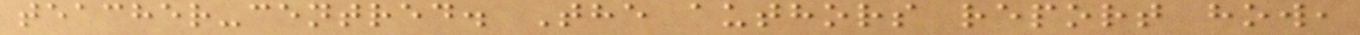teacher-centred. The authors report how,
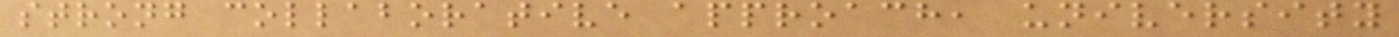strong collaborative approach, university
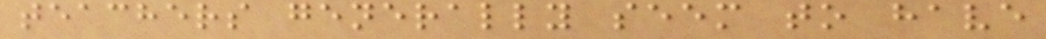teachers generally seem to have
